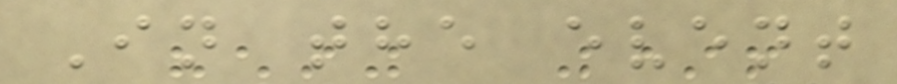In the event
